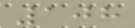108
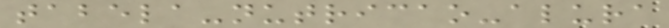tabela-nutricao-alura
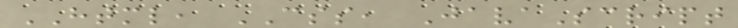HTML, CSS, JavaScript
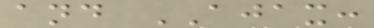and AJAX:
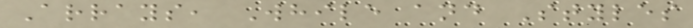Arrays, While and Styles
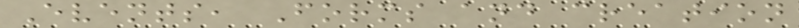Events, Forms and creation
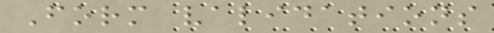Form validations
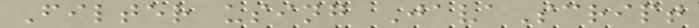Filter using JavaScript
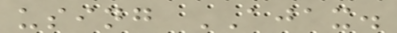using AJAX.
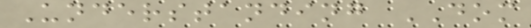Understanding DOM
